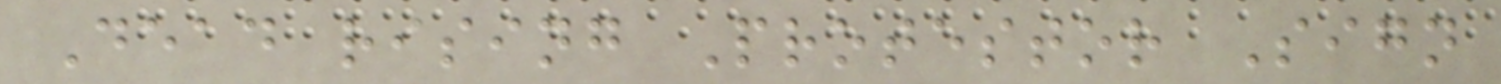Dead rising Protestor Sign
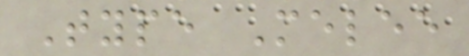Type Melee
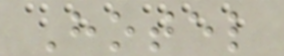Hotel
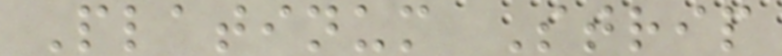Platinum Strip
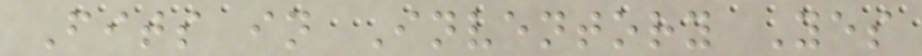Fits in Inventory Yes
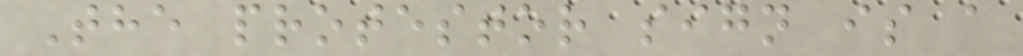The protestor sign is a
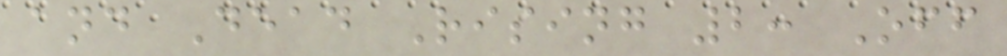and Dead Rising 2: Off
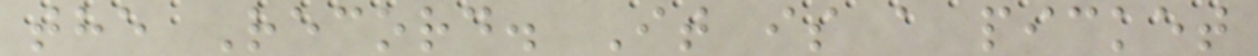the Record. It is a picket
